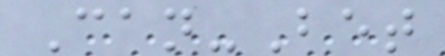Can-Bet
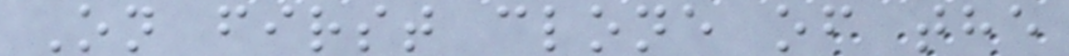On first clone of the
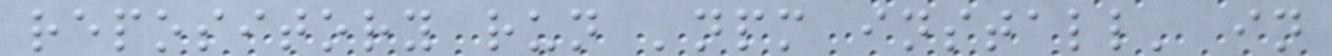repository run 'npm install' in
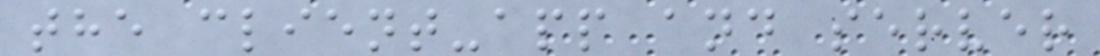the client-app and server
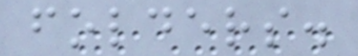folders.
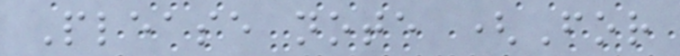Please note (For
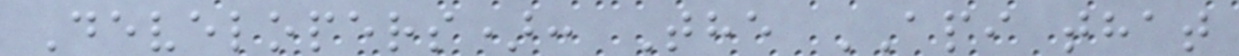Developers): The API that
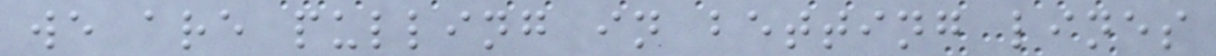we are pulling in betting lines
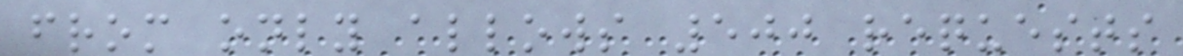from only allows 500 requests
